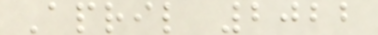April 2022
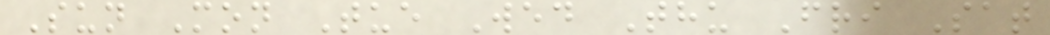Sun Mon Tue Wed Thu Fri Sat
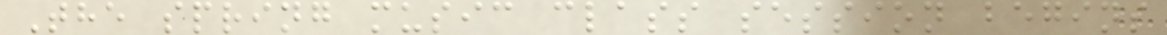The spring music class session begins
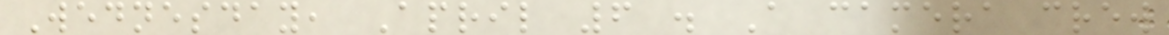Wednesday, April 6 . A camera crew
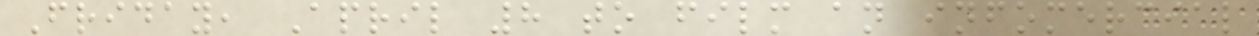Friday, April 8 to film an infomercial
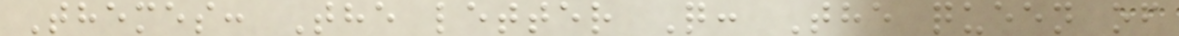Themes: The letter Q: The queen of
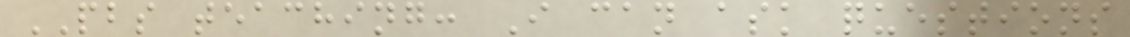PBS teaching: I can ask questions
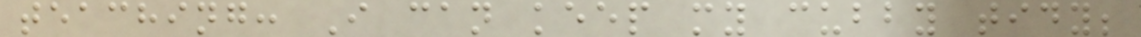teaching: I can keep my cubby tidy;
